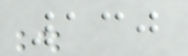130
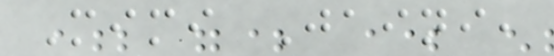Mimi Jaini,
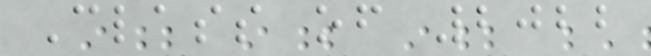Class of 2022
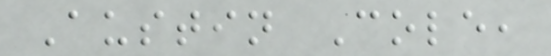Austin Cole,
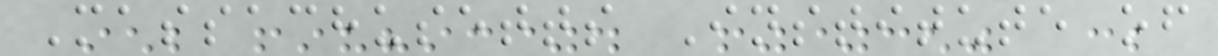Massachusetts Institute of
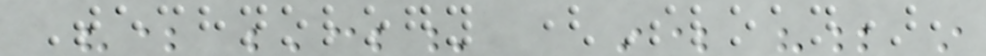Technology (Sloan),
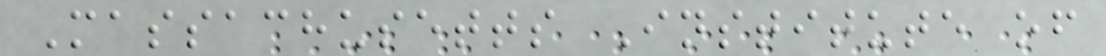Massachusetts Institute of
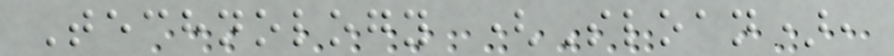Technology (Sloan),
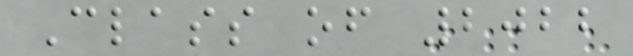Class of 2022
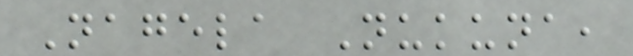Nagela Nukuna,
